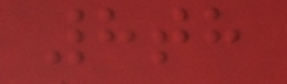8th
